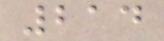214
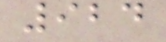924
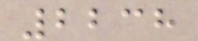2238
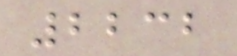2232
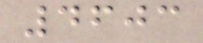4603
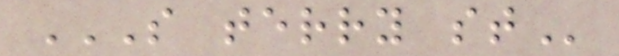S TERRY ST
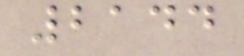2144
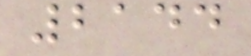2144
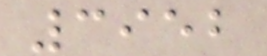3952
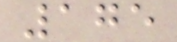175
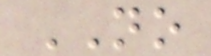NO
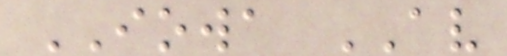IOWA AV
